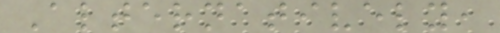Alternatively,
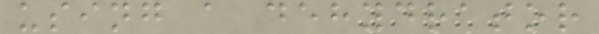using a dehydrator
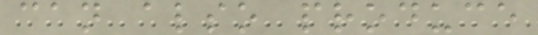can also produce
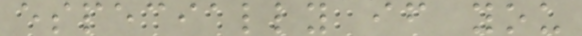especially if you
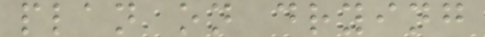plan on drying
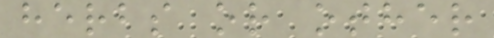herbs or other
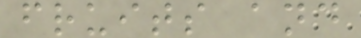fruits and
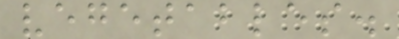vegetables.
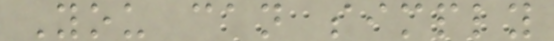You can simply
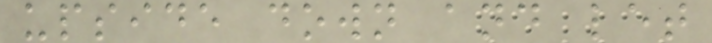upside down and let
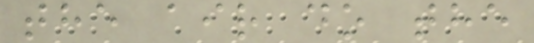the air do the
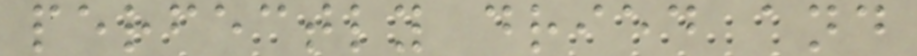perfectly dried and
